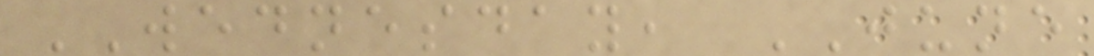WEDNESDAY, JUNE
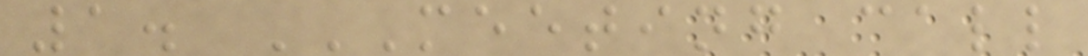1. MEETING CALL
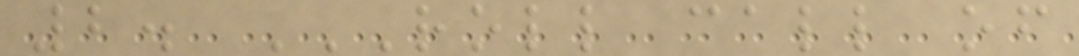2. ROLL CALL OF
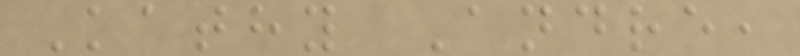Kathy Andre,
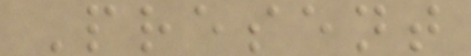Present
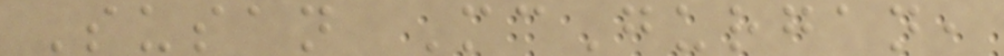Susan McGurgan,
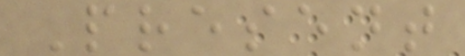Present
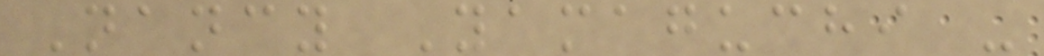Nancy Yamaguchi -
